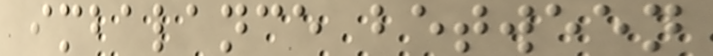imbalance between
